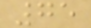75
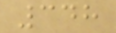348
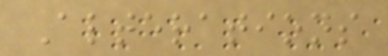Alterations
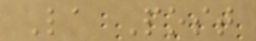La Post
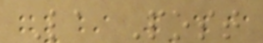La Post
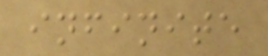infinite
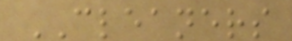CLEANERS
